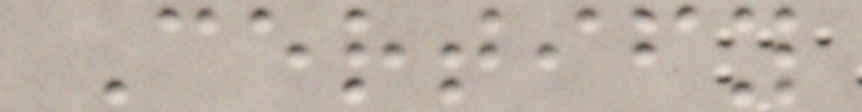Certify
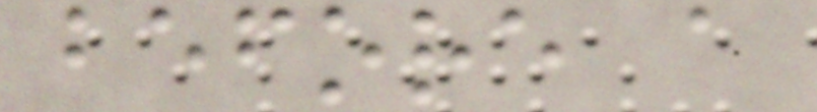before a
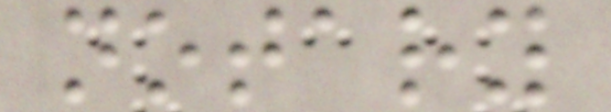notary
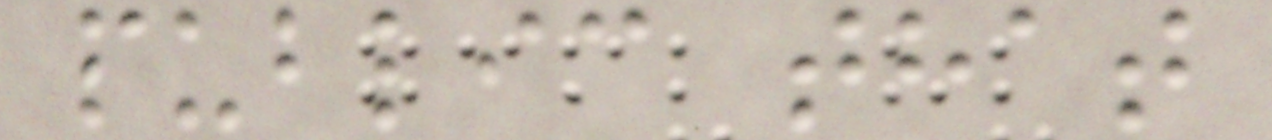public that
